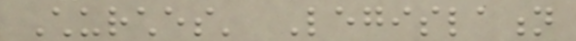Churches' Legislation
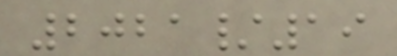2021/19
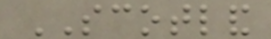SCOTLAND
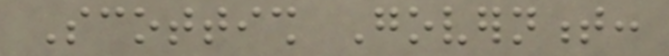Scottish Government:
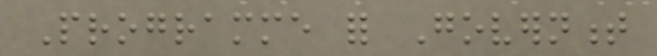Programme for Government
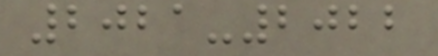2021-2022
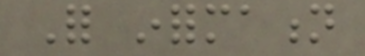For information
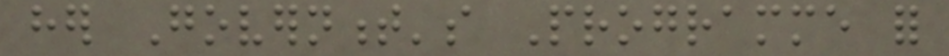her Government's Programme for
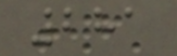281
